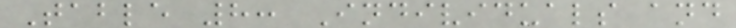Table 8: Individuals and
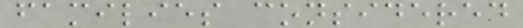families considered
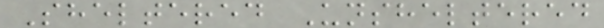Sheltered Unsheltered
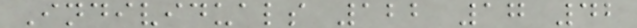Individuals 122 17 42
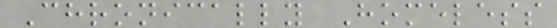Chronically Homeless
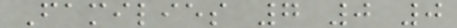Families 7 0 0
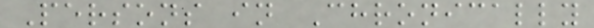Persons in Chronically
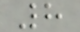8
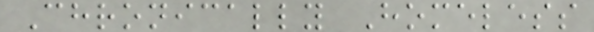Chronically Homeless
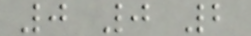0 0 2
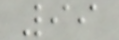99
